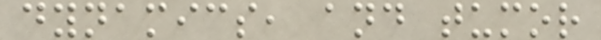dynamics, and tumor
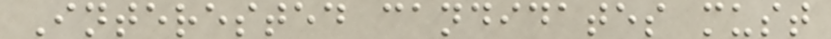Interested candidates must
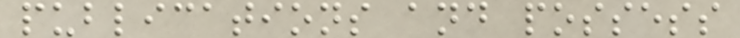publications and possess
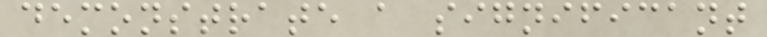demonstrate a significant
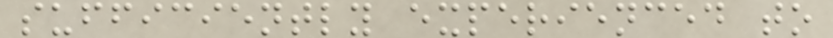sufficiently experienced to
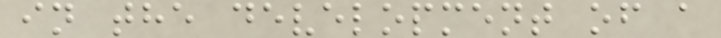in the development of a
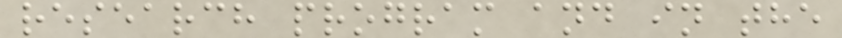research program and in the
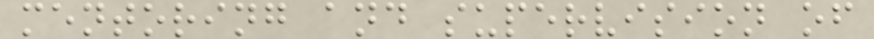mentoring and supervision of
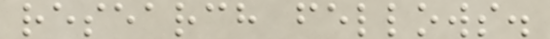research fellows.
